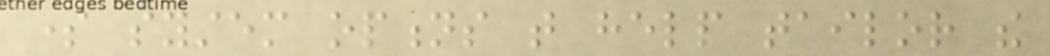some system options that help tailor the
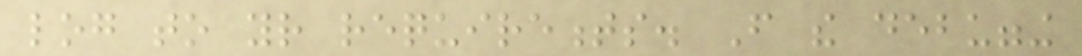log to your requirements. From the debugging
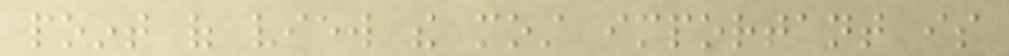point of view the most important is
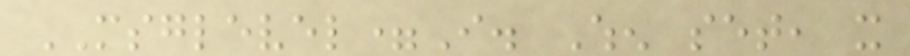MSGLEVEL=I. When set, it
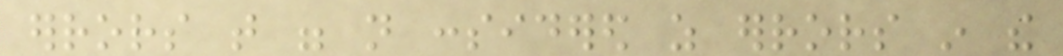errors that were not considered as errors in the
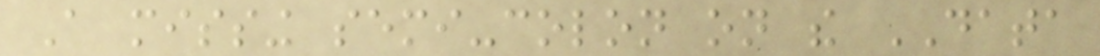A missing semi-colon on the DATA
